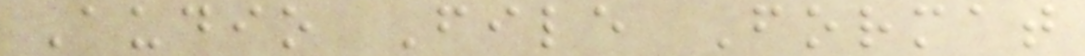Audio File Format
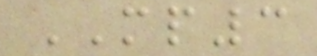MP3
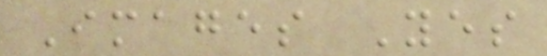Images Yes
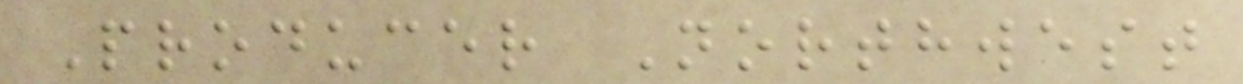Producer Northwest
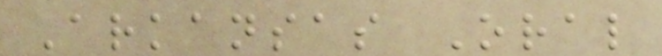Arkansas Oral
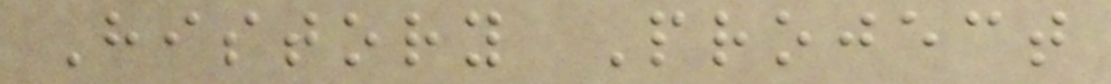History Project
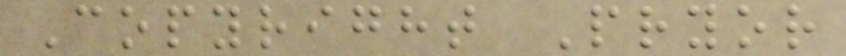Copyright Pryor
